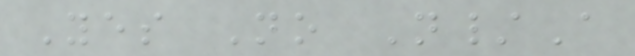Yes No N/A
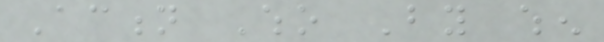Action Who By when
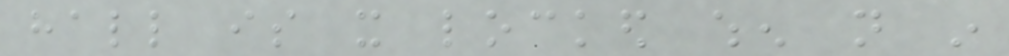hall is it locked when not in
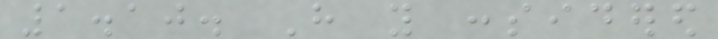1.10. Have you considered
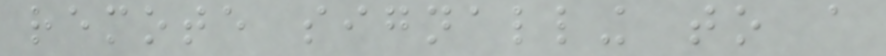remote signalling to a
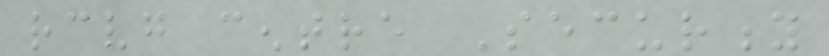receiving centre Security
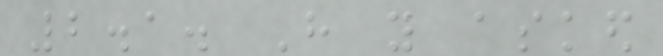2.1. Have you asked
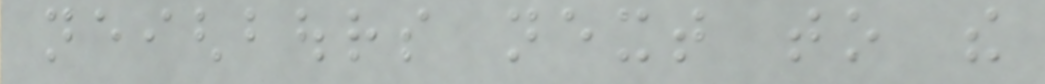neighbours next to the
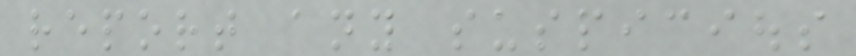report any suspicious
